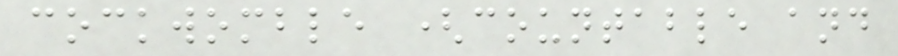cockwomble (countable and
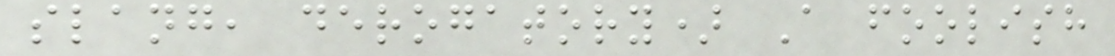slang, derogatory) A foolish
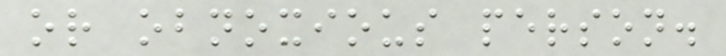or obnoxious person.
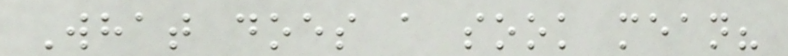What does a sook mean?
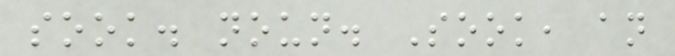sook. noun. Sook, an
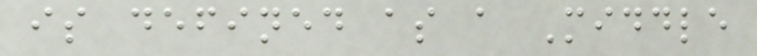is defined as a Middle
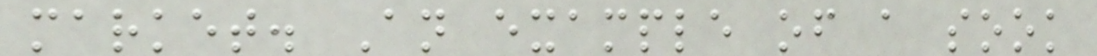market. An example of a sook
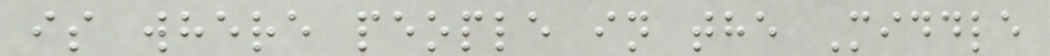is where people in the Middle
